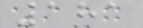181
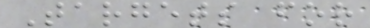Targets for
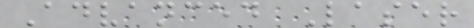Advanced Laser
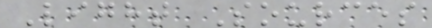Light Sources
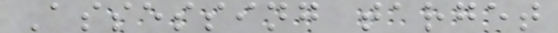Assessing target
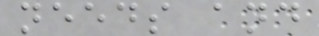needs and
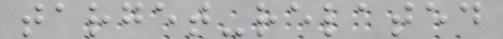target-related
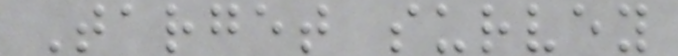Target survey
